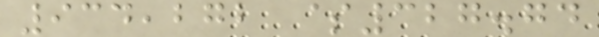934,272 $327.74
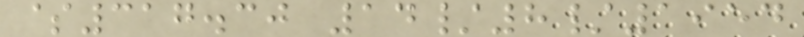$317.30 14/8/1954
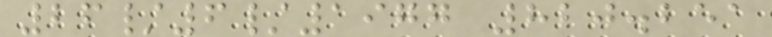26/6/1977 820.251
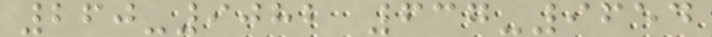260-9082 637-9654
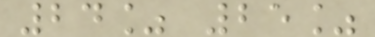24% 25%
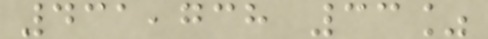431,738 33%
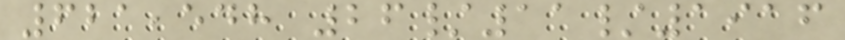621,548 26/11/1916
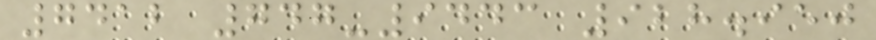7412 747-9443 928.950
